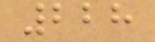228
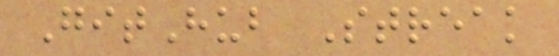GitHub Streak
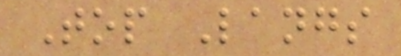Top Langs
